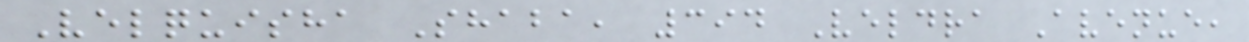Velquisha Shaba, 394 Veldra Avenue,
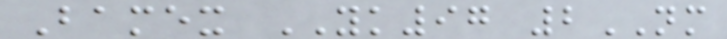Bamex YK97 2NM
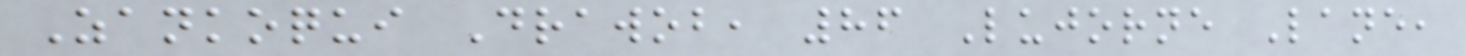Zankoqui Drawob, 86 Lujorne Lane,
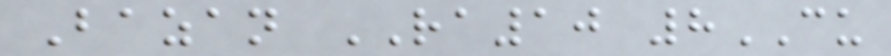Bazan RA10 8CU
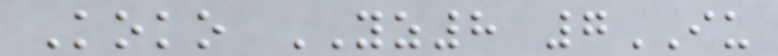Koko YZ8 7IU
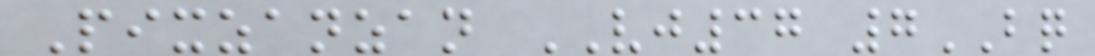Pixzanzan VJ37 7BQ
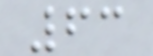63
